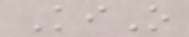KiO
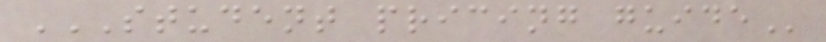STUDENT PRICING GUIDE
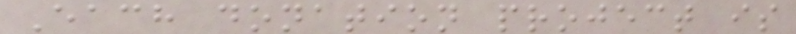Each donation project is
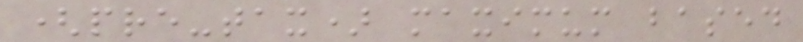(pre-tax) maximum based
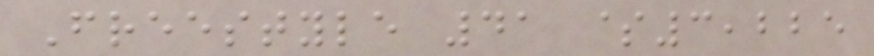Freestyle 41 $3,225
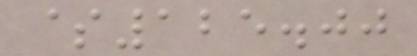$125.00
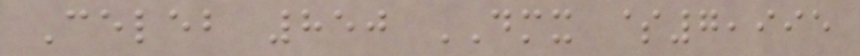Celeb 850 DMX $7,995
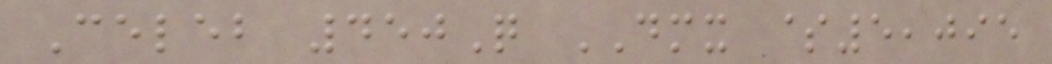Celeb 450Q DMX $5,095
